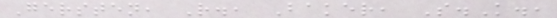Gersten, R., Baker, S.K.,
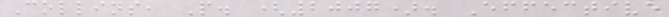Collins, P. (2007). Effective
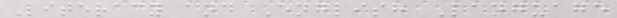Literacy and English Language
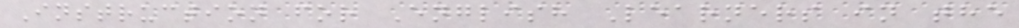Instruction for English Learners in the
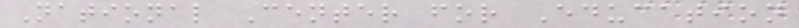National Center for Education
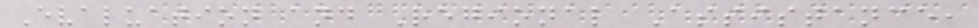Evaluation and Regional Assistance,
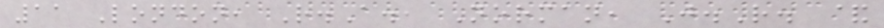11 London, R.A., Norman, J.R. &
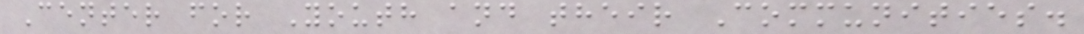Center for Youth and their Communities.
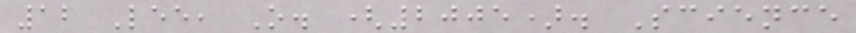12 Lee, O. (2005). Science
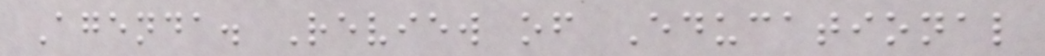Agenda. Review of Educational
